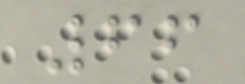66
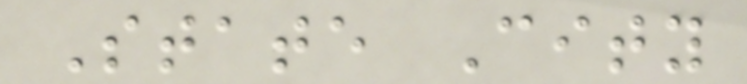State City
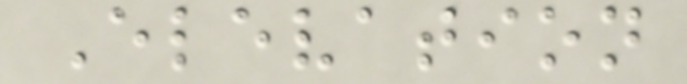Elevation
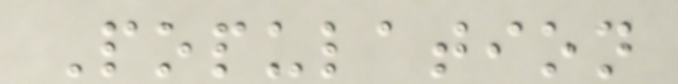Population
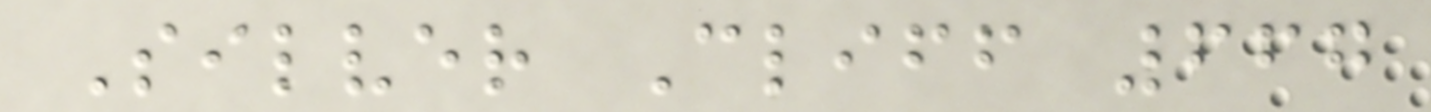Silver Cliff 667
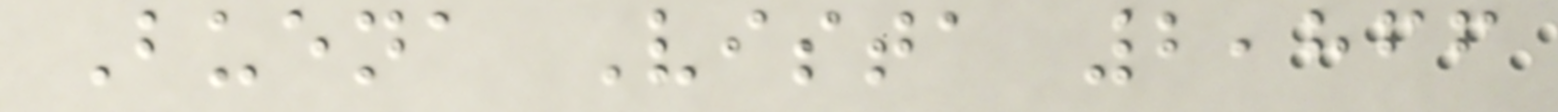Buena Vista 2,866
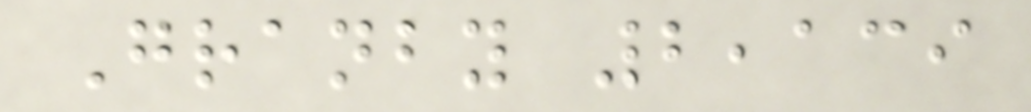Granby 2,139
